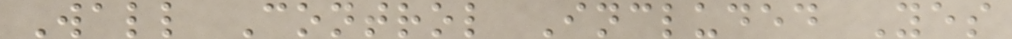Wall Control Included Yes
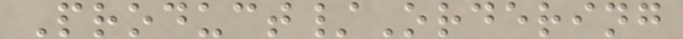Product/Ordering
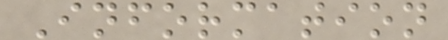Information
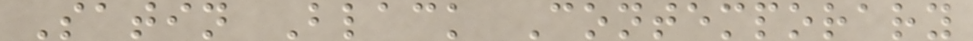Satin Black Contemporary
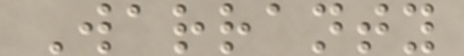Warranty
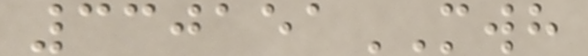330151MWH
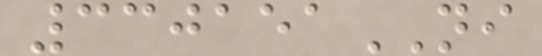330151NI
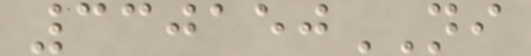330150NI
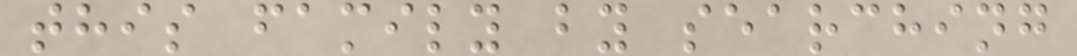this family by searching
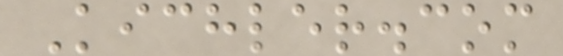Kichler.com
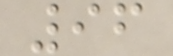96
